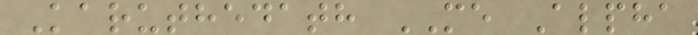Karuthedath ME Alpha
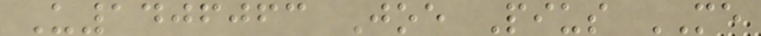U1406063 Joe Pius ME
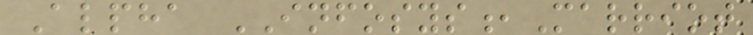Alpha INFOSYS,Marriot
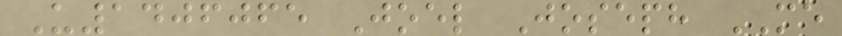U1406065 Joel Joseph ME
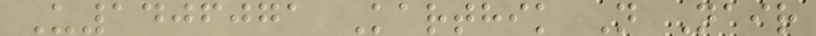U1406071 Karthik N Nair
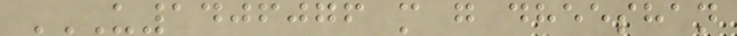U1406076 M G DHEESHAN
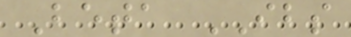Beta IBS
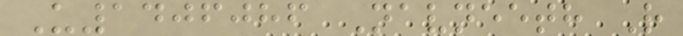U1406086 Navneeth R
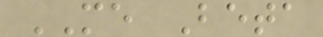ME Beta
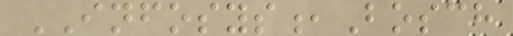INFOSYS,Bosch
